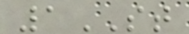1ST
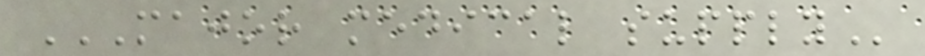MAJOR MEDICAL SUPPLY
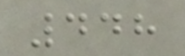448
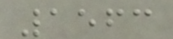1563
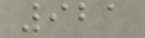921
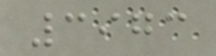3973
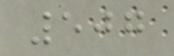507
